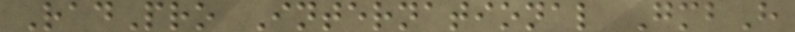RadPro International GmbH
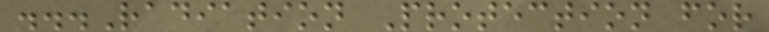...Radiation Protection for
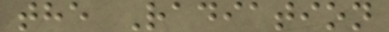the Radiation
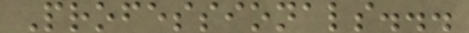Professionals...
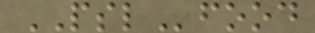PSLfood
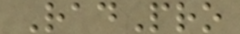RadPro
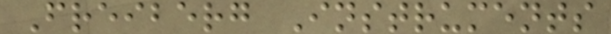Freiberg Instruments
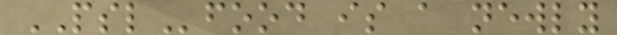PSLfood is a newly
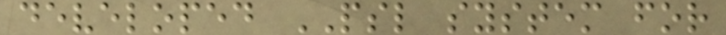developed PSL system for
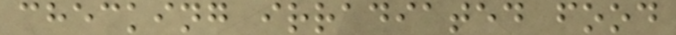checking irradiated food
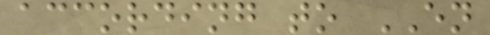according to EN
